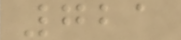721
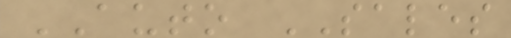AUTO SALES
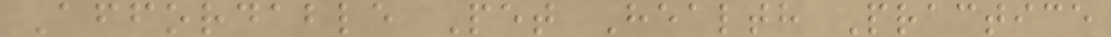Affordable Pet Health Practice
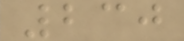230
